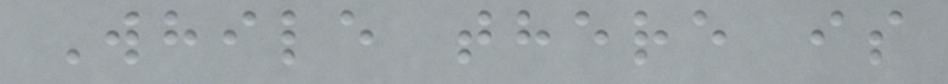While there is
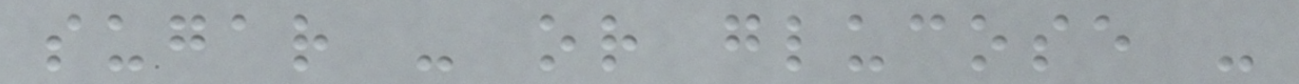sugar - or glucose -
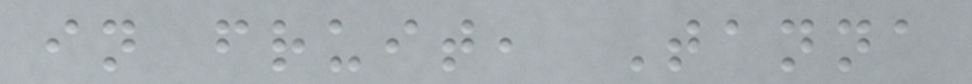in fruit, Tanna
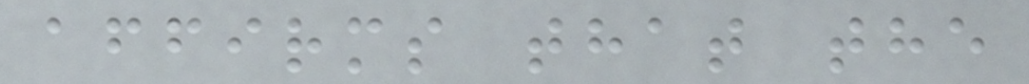affirms that the
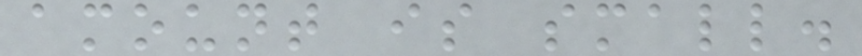amount is small.
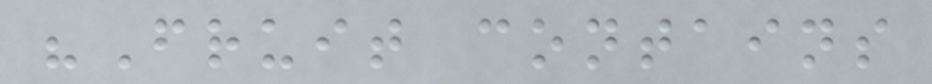"Fruit contains
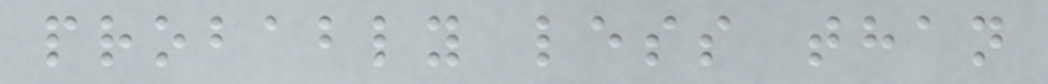probably less than
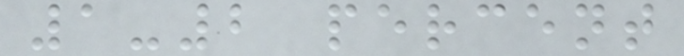1-2 percent
